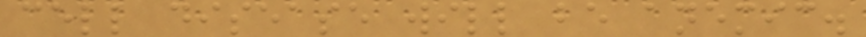cell disease will be anemic.
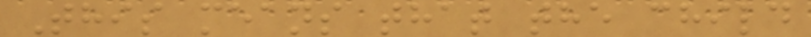This means that the child
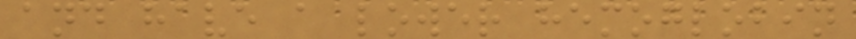and have a lower hemoglobin
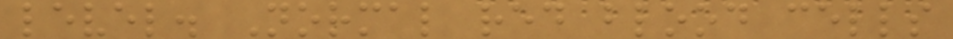level. Normal red blood cells
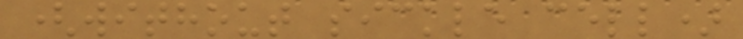(without sickle cell)
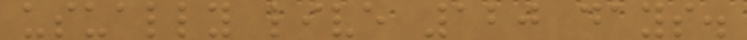usually live 120 days.
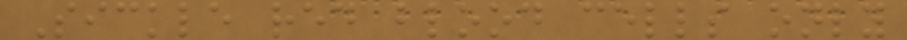Sickle red blood cells only
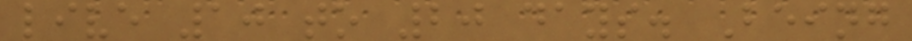live 10 to 20 days. Being
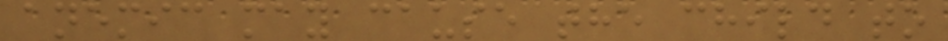anemic may cause the child to
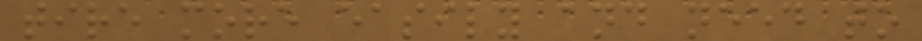tire more easily and need to
